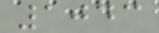1043
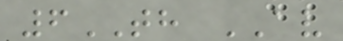6TH AV
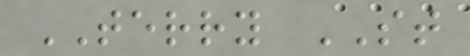TERRY ST
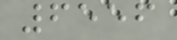6556
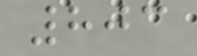803
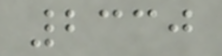2330
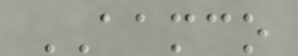AAMCO
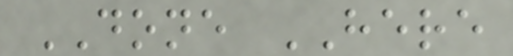DONE HERE
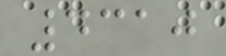4310
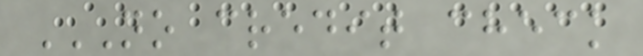NO CREDIT CHECK
